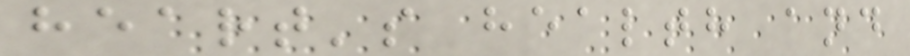heart's health and
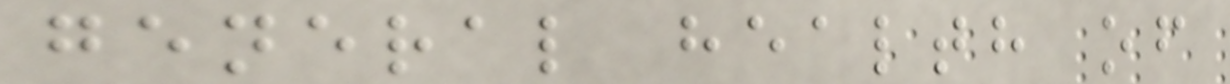general health of
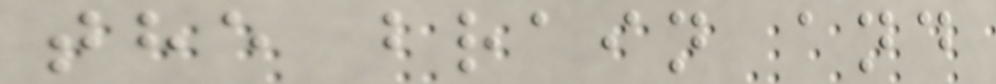the brain and
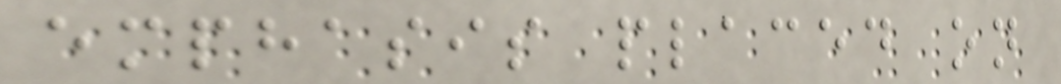emphasis placed on
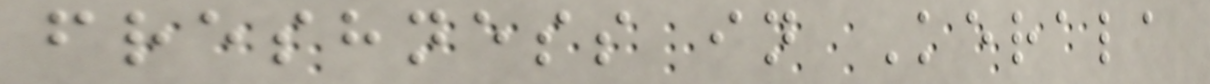freshness in Kerala
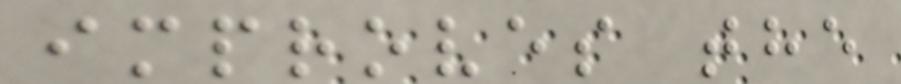improves the
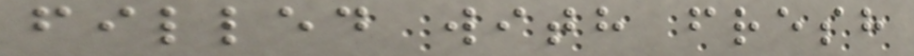filled with fresh
